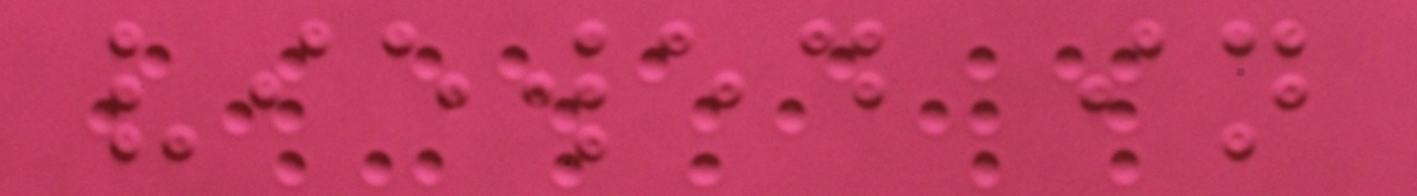viewed in
